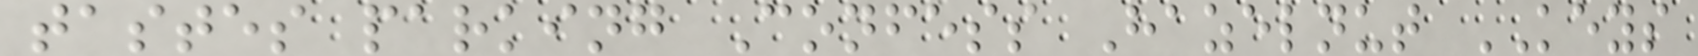tastes parking Confess Hazelnut KEYS
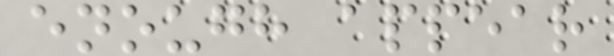enough appear
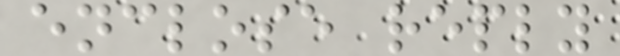enclose reply
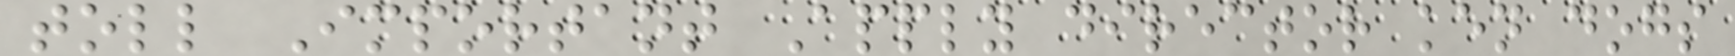toll Important Apply director ken dogs
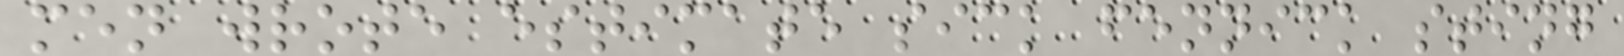men wrote estimate sick fennick sting
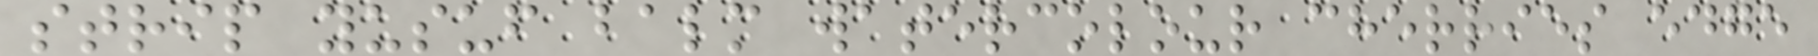strip yusuf balm watercolour cherries edge
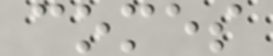comes
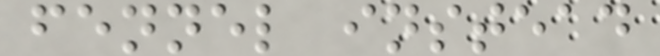fennel instead
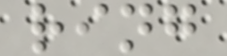ring
